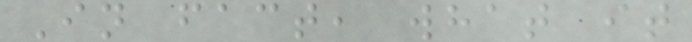In fact, what it
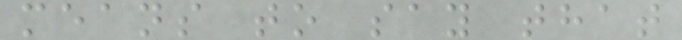means to say that
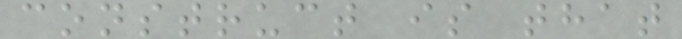construct is that
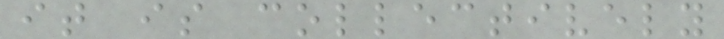it is collectively
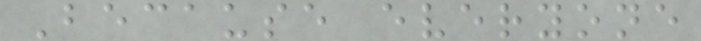Because everyone
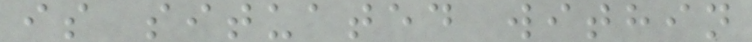is situated within
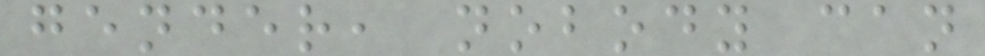gender, nobody can
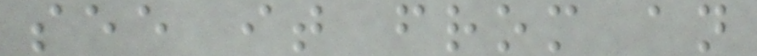see it from an
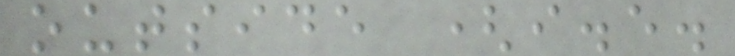outside (i.e.
